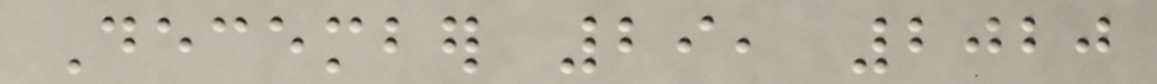December 29, 2020
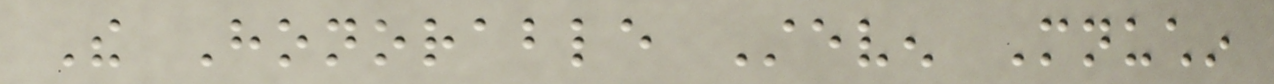The Honorable Steven Mnuchin
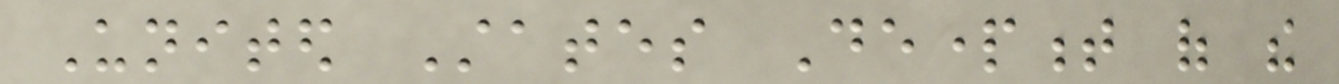United States Department of the
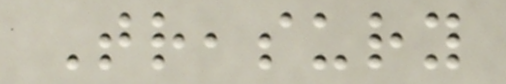Treasury
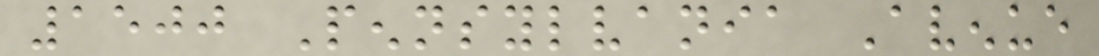1500 Pennsylvania Avenue
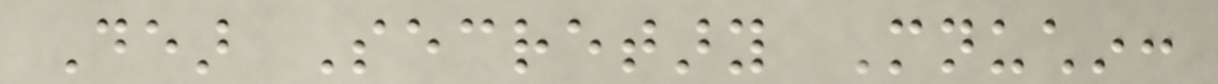Dear Secretary Mnuchin:
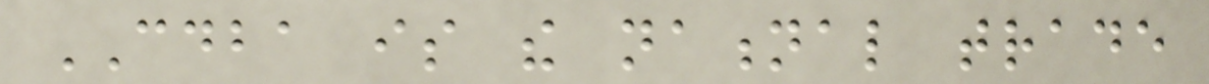CDBA is the national trade
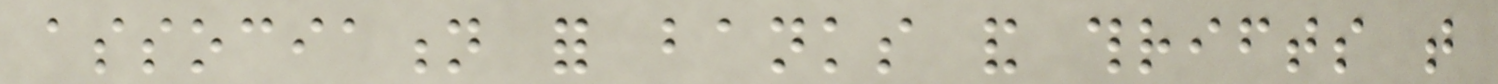association for banks and thrifts that
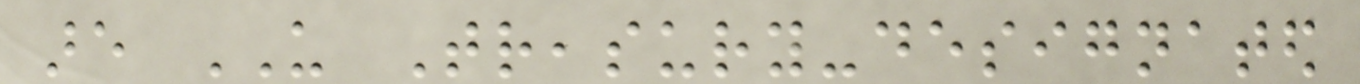are US Treasury-designated
